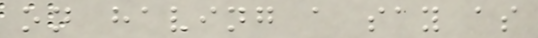on having a say as
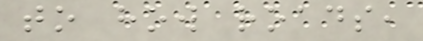to how roads,
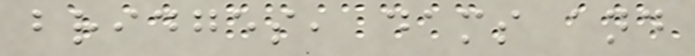bridges, dams and
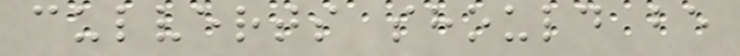culverts should be
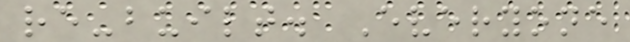re-built. Everyone
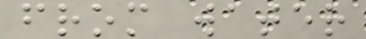from water
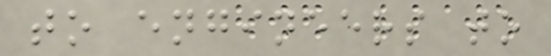to engineers to
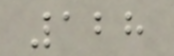128
